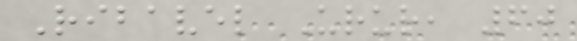Ribavel Urur, 60
